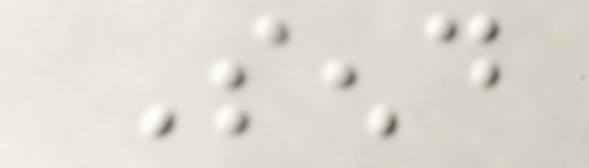Send
